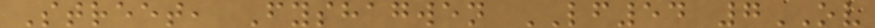Street, Fyshagwen LF54 7OV
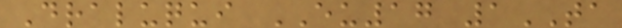Draluqui EU17 1TA
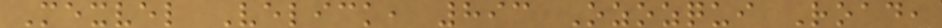Mexvel Velick, 893 Ozozqui Road,
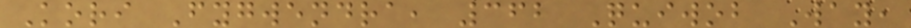Kori Fygwendra, 362 Quiwob Way,
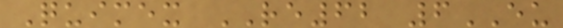Quimex RE62 6EU
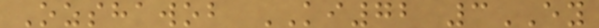Ozshawob KI72 3EY
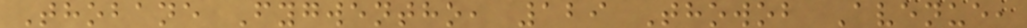Thobane Fygwentho, 129 Thowob Avenue,
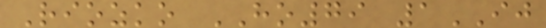Riozko HO79 1IJ
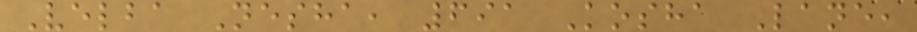Velba Nesha, 691 Kosha Lane,
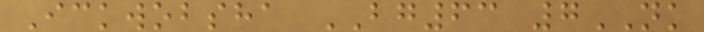Ickwobsha BG63 7NK
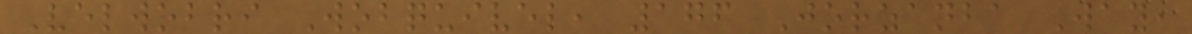Velwobri Wobquivel, 176 Jorzanba Way,
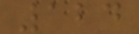124
